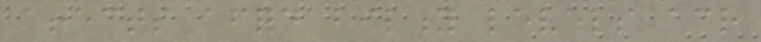affects affordability levels across
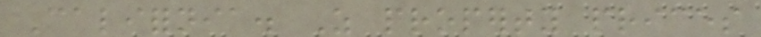California. As property prices
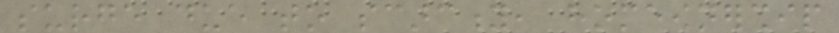surge due to scarcity, homeownership
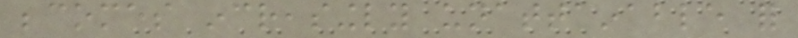becomes increasingly unattainable for
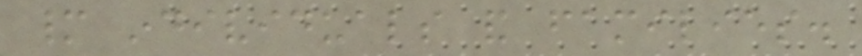many individuals and families.
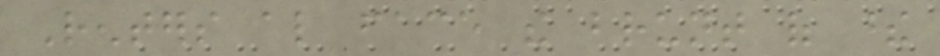Renters also face the brunt of these
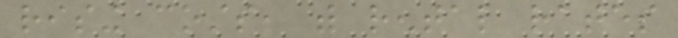rising costs, with rental rates
